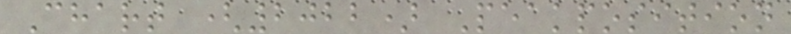Chart (2022) Peakposition
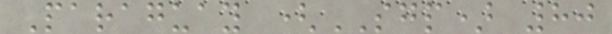Paraguay (SGP) 80
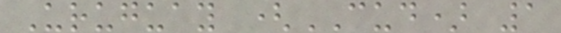Uruguay (CUD) 1
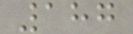187
